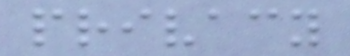privacy
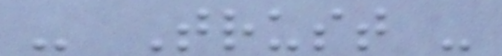- Trust -
